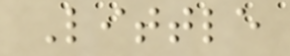Little
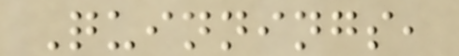Quinnings,
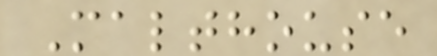Malthouse
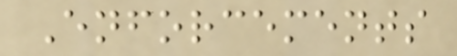Enforcements
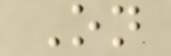On
